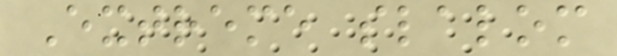Extreme slalom
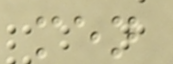men
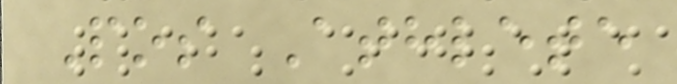Pos Athlete
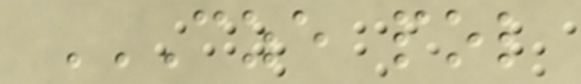CZE POL
